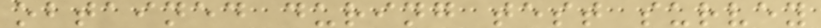obtained during test survey
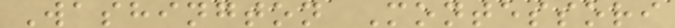Washington Montessori
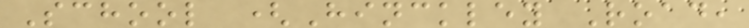School (Hinckley Road,
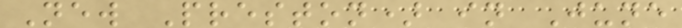New Preston) in June
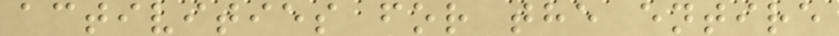activities for the entire
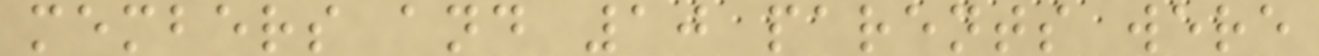members and 10 parents were
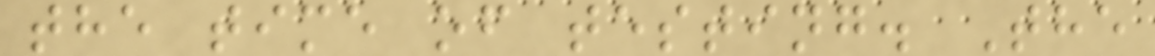the time of testing. The
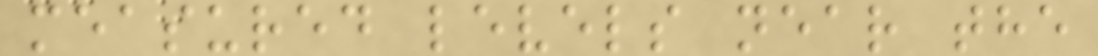measured levels near the
